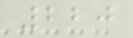220
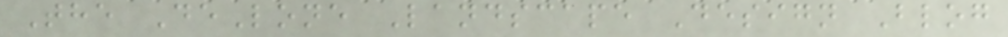The DeLone Landscape Design Blog
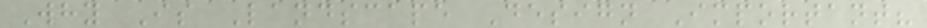Why Is Landscape Design Important?
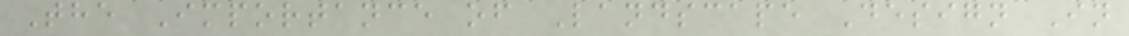The Importance of Landscape Design In
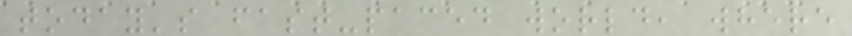today's fast-paced world, where
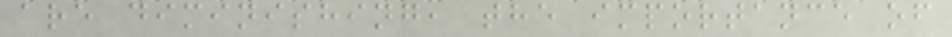are diminishing, the importance of
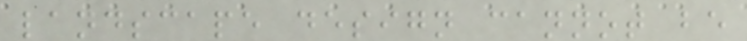landscape design cannot be
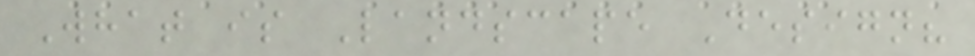What is Landscape Design?
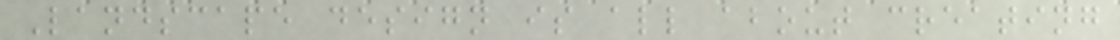Landscape design is all about creating
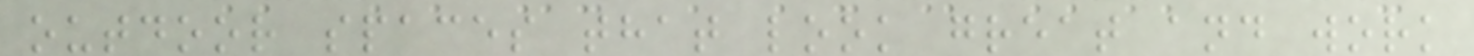outdoor spaces that look great and work
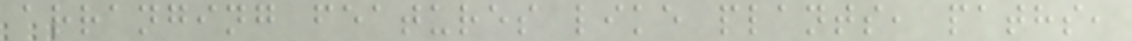arranging features like plants, paths,
